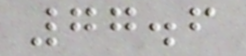77.6
